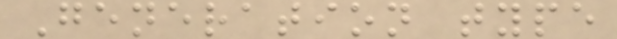Generation type
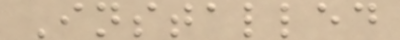Installed
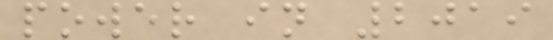power in 2019
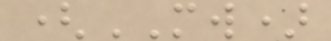(MW)
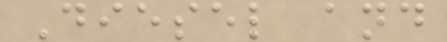Diesel and
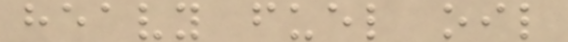heavy fuel oil
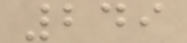249
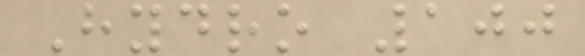Hydro 100
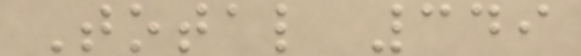Total 349
